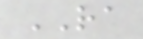RA
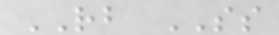RB SS
